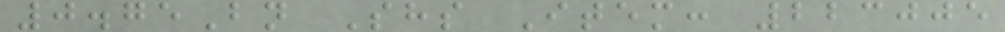0.75Bn Shs Item: 223005
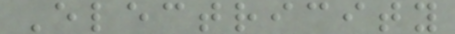Electricity
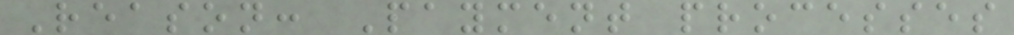Reason: Payment processes
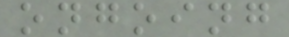ongoing
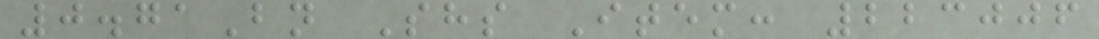0.71Bn Shs Item: 223006
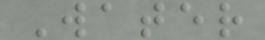Water
